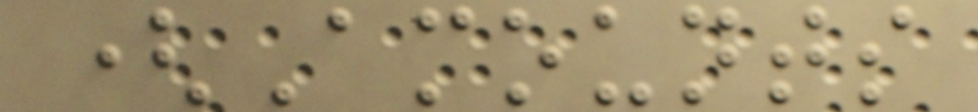(Amounts
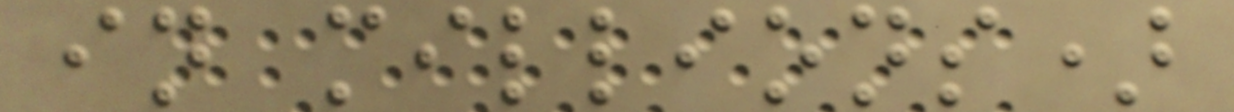in millions)
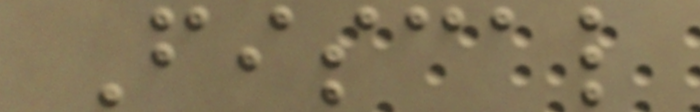Fiscal
